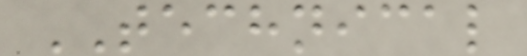TECHNICAL
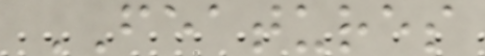FEATURES
